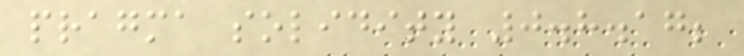pragma solidity 0.8.17;
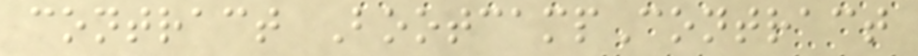contract BootcampContract
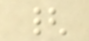{
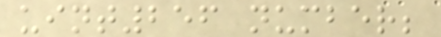uint256 number;
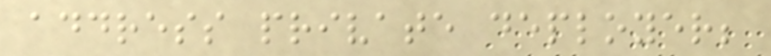address private deployer;
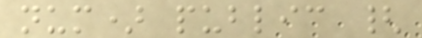num) public {
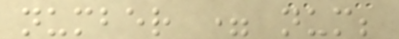number = num;
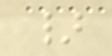}
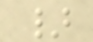}
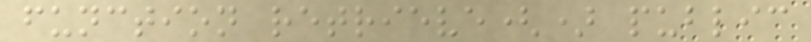function retrieve() public
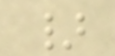}
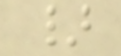}
